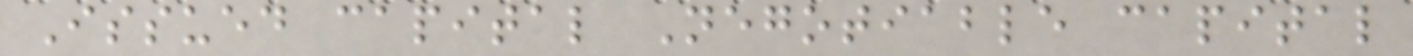Issued capital Negotiable capital
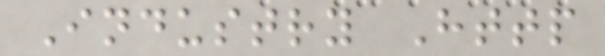Industry Http
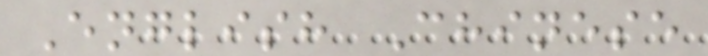English Chinese
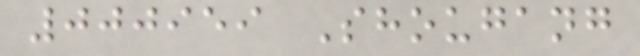000959 Shougang
